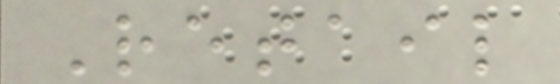Retail
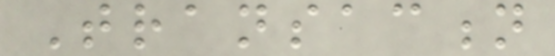Transaction
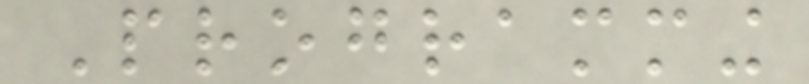Programming
